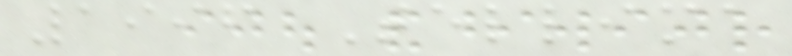1996 Tellima
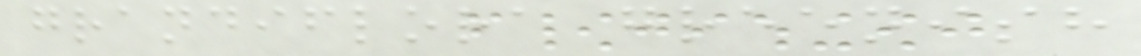grandiflora greenish
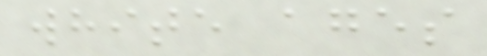white ages
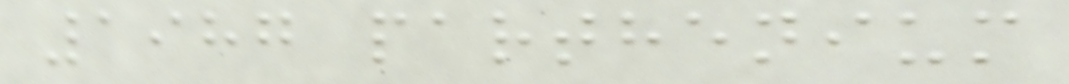1987 parthenium
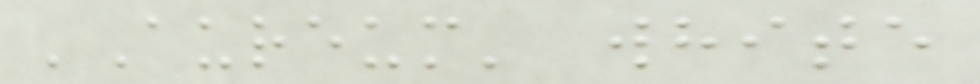'Aureum' white
